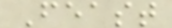Feast
